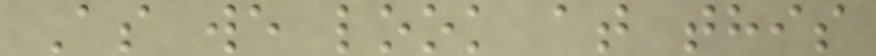As we look at this
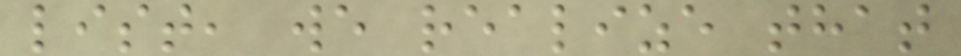list, we realize that
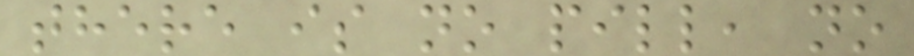there is no pill, no
